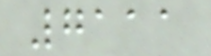7111
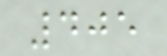405
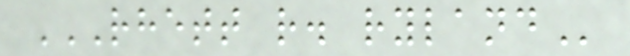RHETT R. RYLAND
